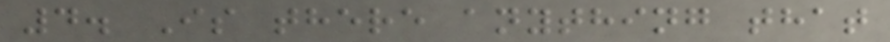4. Is there anything that
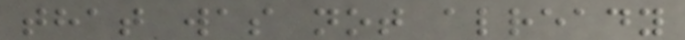that was not already
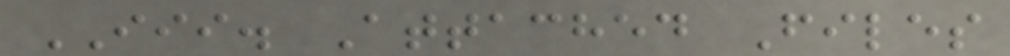III. Attached Files
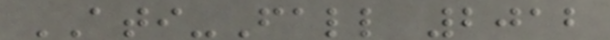ATI-Fall 2012
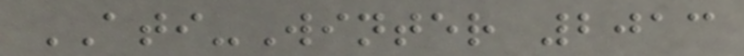ATI-Winter 2013
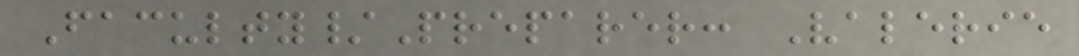Faculty/Preparer: Valerie
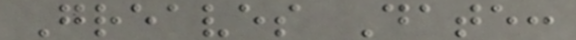Greaves Date:
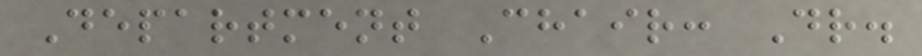Department Chair: Dr.
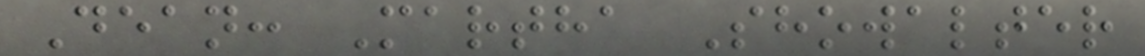Dean: Martha Showalter
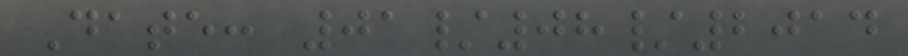Date: 01/08/2014
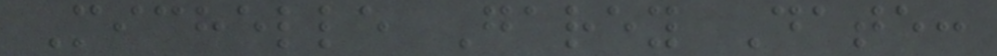Michelle Garey Date:
